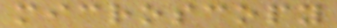microscopy
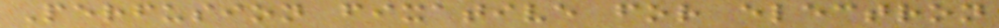Perfusion fixative for electron
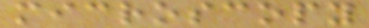microscopy
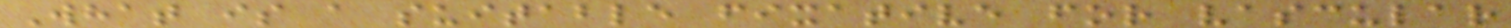What is a suitable fixative for vascular
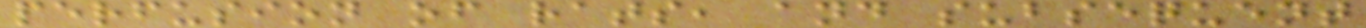perfusion of rats, and subsequent
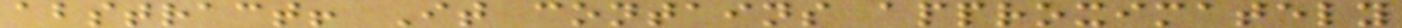abstract! It contains approximately
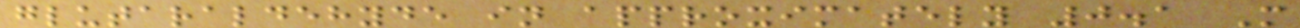glutaraldehyde in approximately 0.1 M
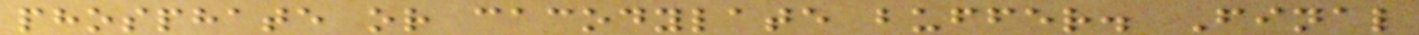phosphate or cacodylate buffer. Final
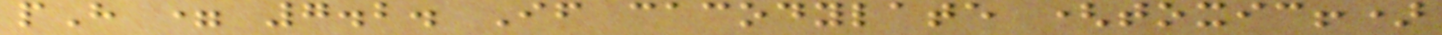pH = 7.2. If cacodylate (toxic!)
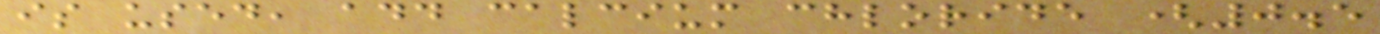is used, add calcium chloride (0.5
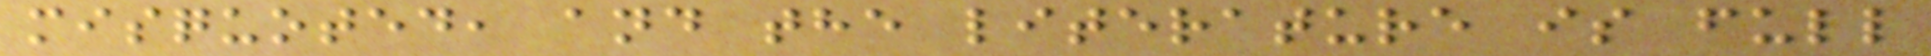misquoted, and the literature is full
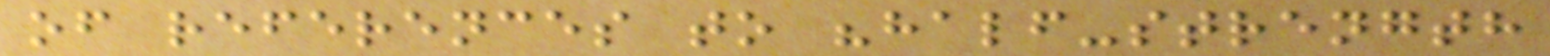of references to "half-strength
